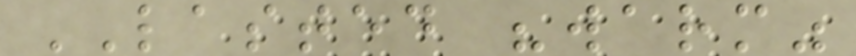LASTED "warm"
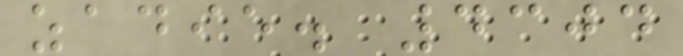zadie. 4304
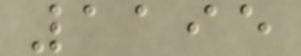1195
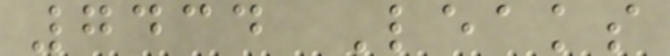7434 Leaks
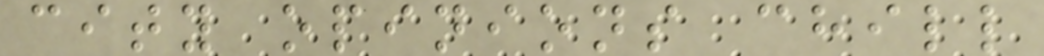city opinions chill
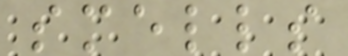smells
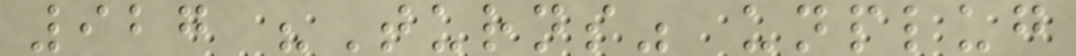927 "Turns" unplug
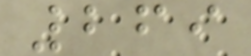269
